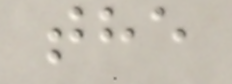the
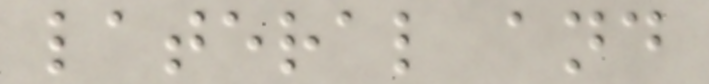lateral and
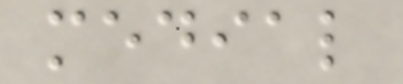medial
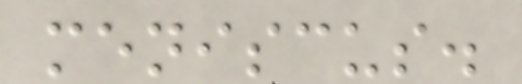meniscus.
